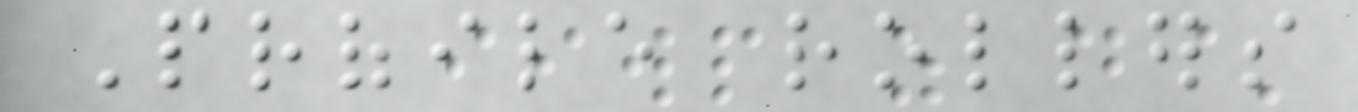Profile rollers
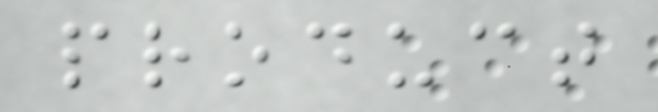product
